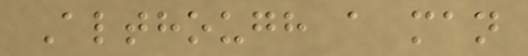Although a man
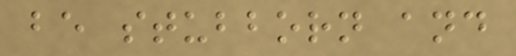be stubborn and
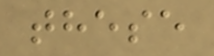these
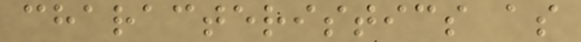characteristics as
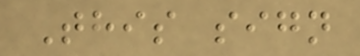This sign
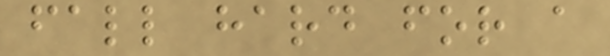fall hard for a
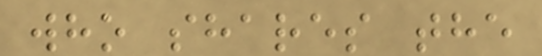who shares the
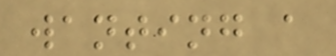wanting a
